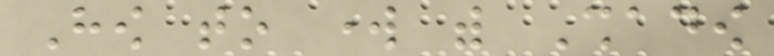How to work with Shadow
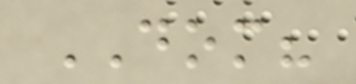DOM?
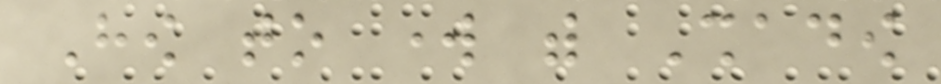How to work with Shadow
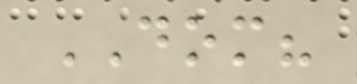DOM?
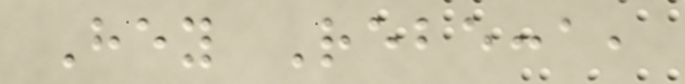Hey Rebecca,
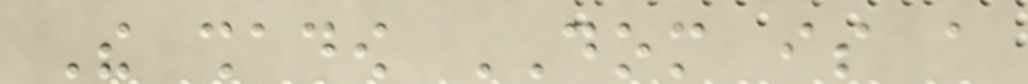The shadow DOM is a
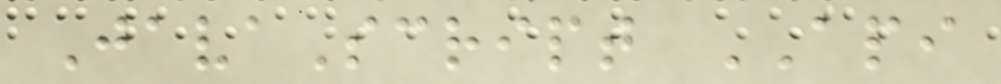JavaScript API
